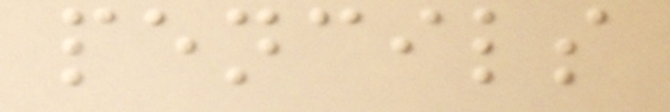pencils
